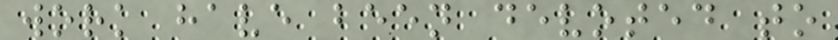work have been devoted to
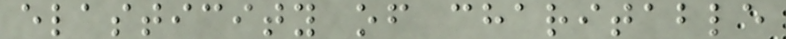elasticity of charitable
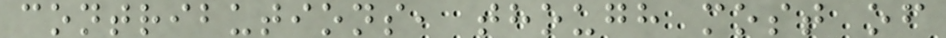contributions, though most of
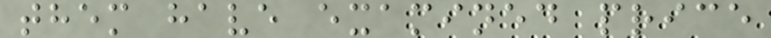them have examined price
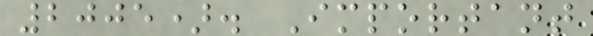2005). Important
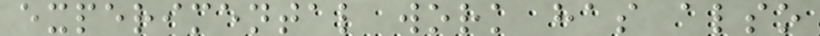experimental work has also
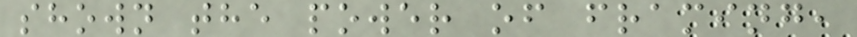shown the power of framing,
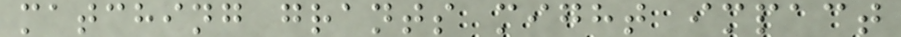matching grants might impact
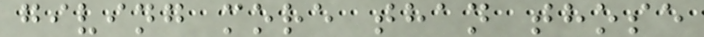giving more than those
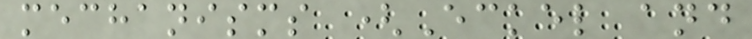mechanisms (Eckel and
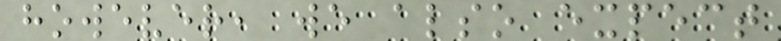however, we also expect
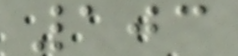103
